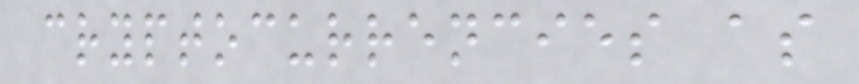cryptocurrencies as
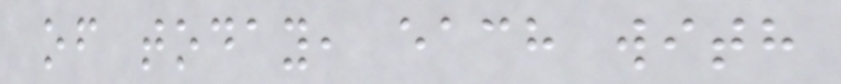of today, each with
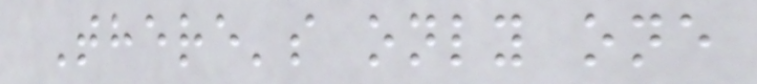There's only one
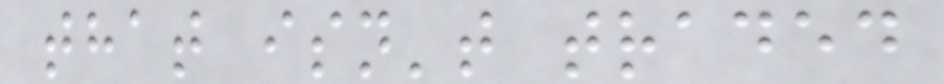that isn't traded
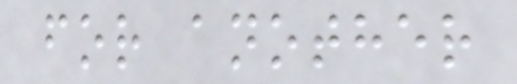for another
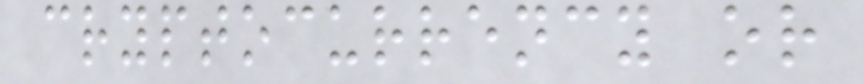cryptocurrency or
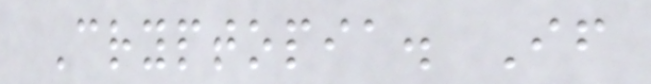Cryptopia. If
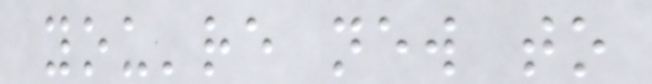you're new to
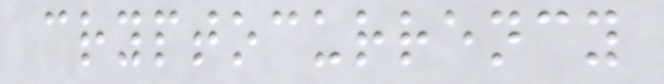cryptocurrency
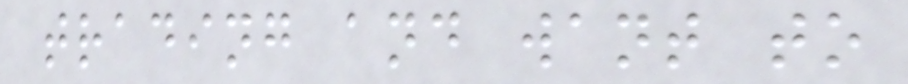trading and want to
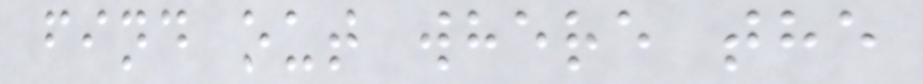find out where the
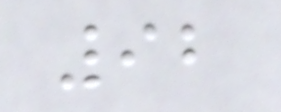92
